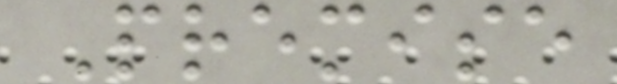Premise
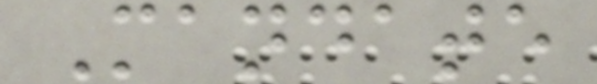Mandate
